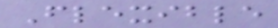Flexible
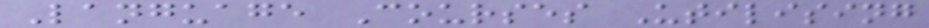Language Courses Utilising
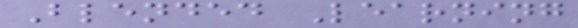Blended Learning
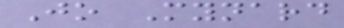Jo Mynard
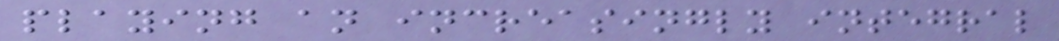playing an increasingly integral
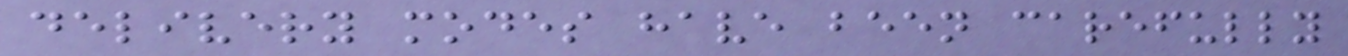delivery modes have been carefully
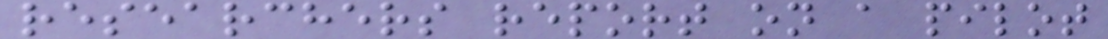researchers report on a pilot
